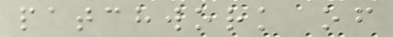patchwork of
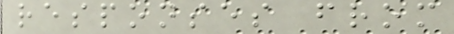responses from
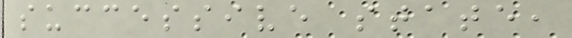successive state,
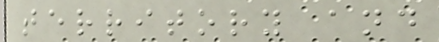territory and
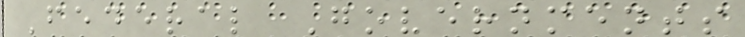Federal Governments
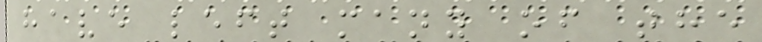have left many of the
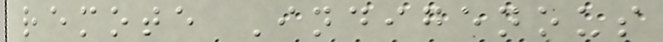remote Indigenous
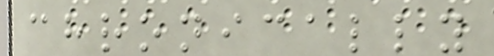chronically
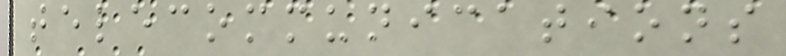telecommunications
